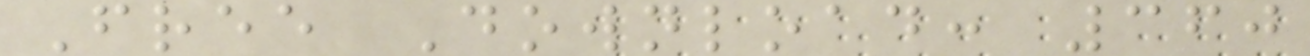Free Download: 360
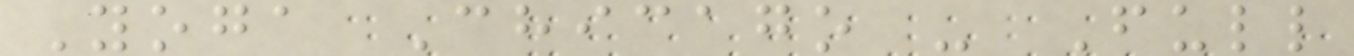Yoga Chicago - Full
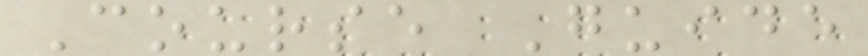Course Guide
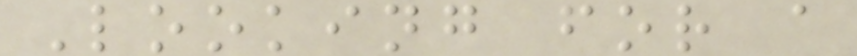Looking for a
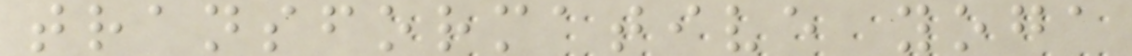transformative yoga
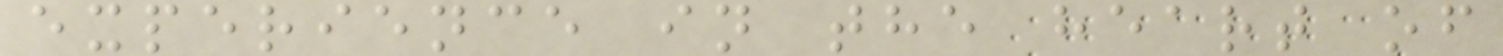experience in the heart of
